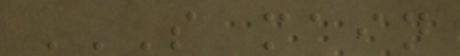S MAIN
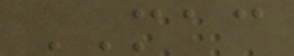MAC
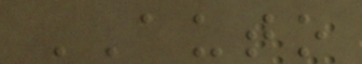AUTO
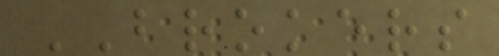BROKERS
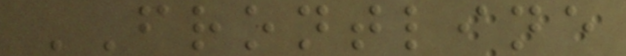FRONTLINE
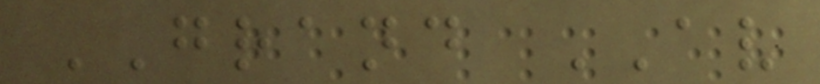GRAND AV
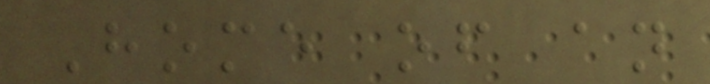Home of an
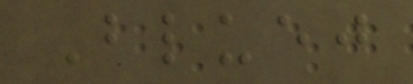Bluej
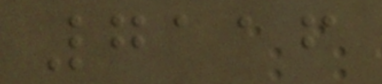7116
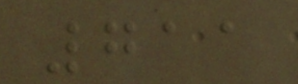711
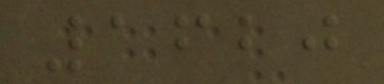1620
